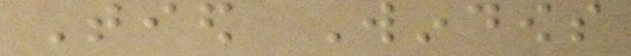Tied Windows
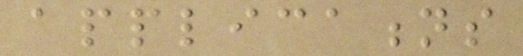applications
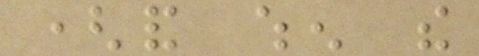(and when the
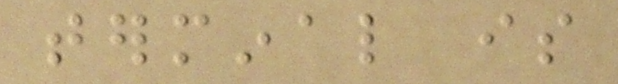terminal is
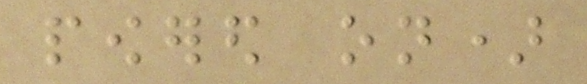powered on)
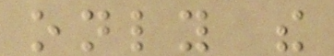only the
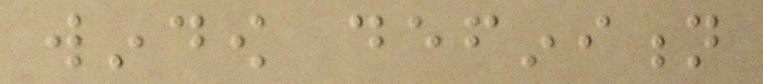window definition
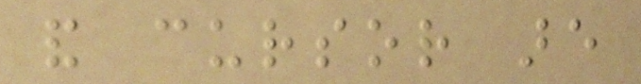and cursor are
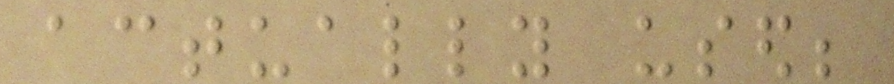actually used;
